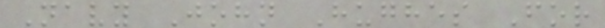Navy John Hughes For
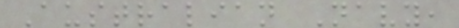Australian Navy,
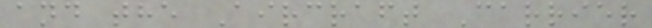and the Aircraft Carrier
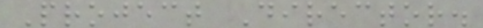Project Director.
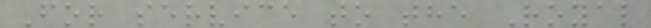For service to the Royal
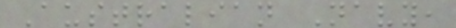Australian Navy,
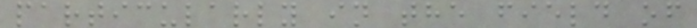particularly in the field of
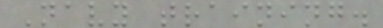Navy training.
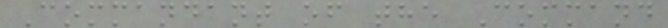Commandant of the Command
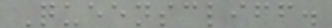Queenscliff.
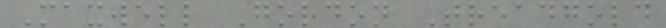Maxwell Gordon Treadgold
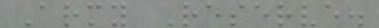Army Reserve.
